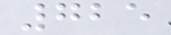725
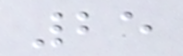25
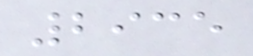2935
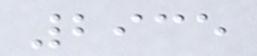2935
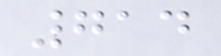714
